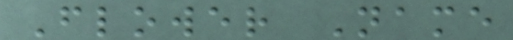Flower Name
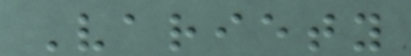Variety
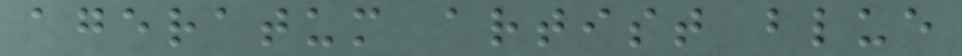ageratum artist blue
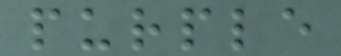purple
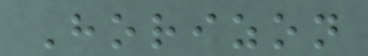Horizon
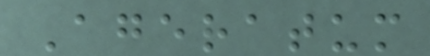Ageratum
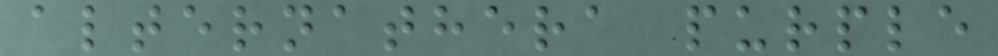alternathera purple
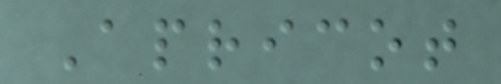Apricot
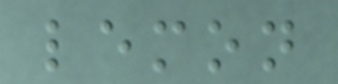lemon
